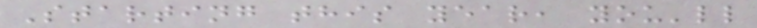Starting this year, you'll
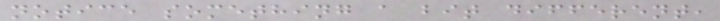notice something a bit different,
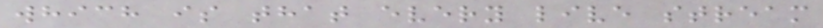which is that every live stream
